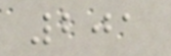201
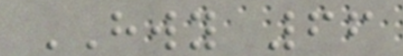HWY 66
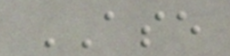ASE
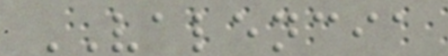VALENCIA
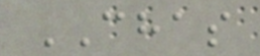CHAS
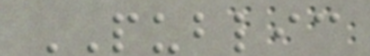PUBLIC
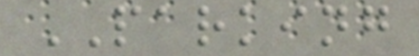PARKING
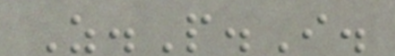Z.P.I.
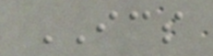ICS
